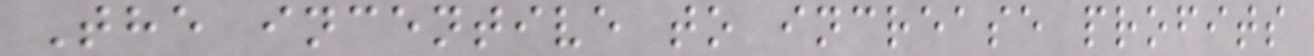The incentive to increase profits
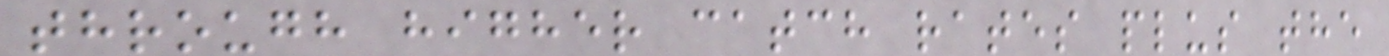through higher catch rates plus the
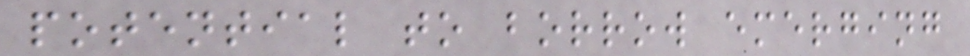potential to borrow emerging
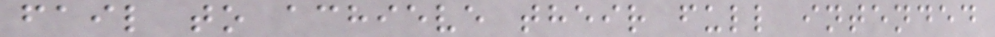fail to achieve their full intended
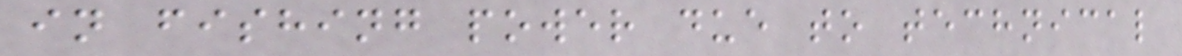in fishing power due to technical
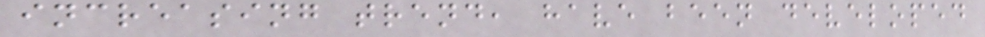increasing trend, have been developed
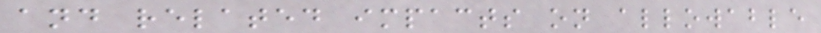and related impacts on allowable
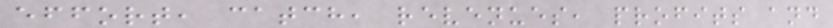effort, catch, revenues, profits and
